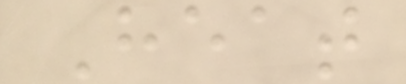Heat
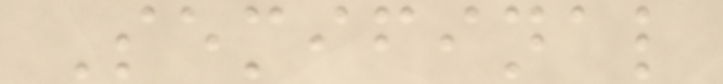Semifinal
